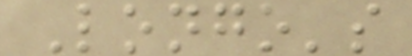Longo's
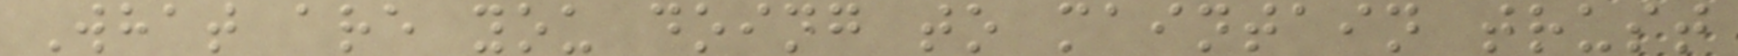What are you doing to maintain trust
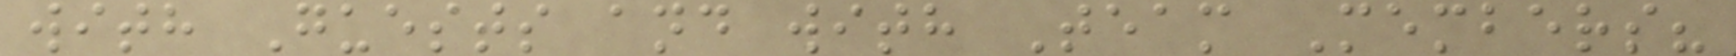with Guests and with Team Members?
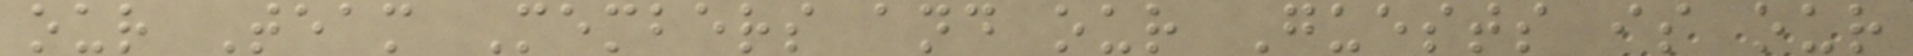our Team Members and our Guests is our
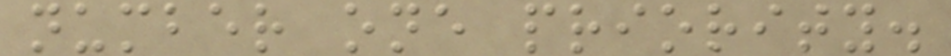number one priority.
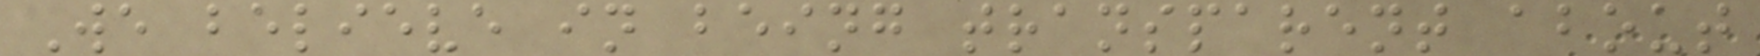We believe in being transparent about
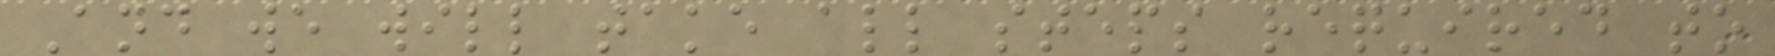And we will take all steps required to
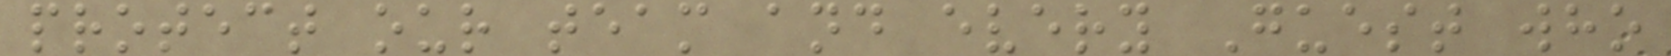protect our team and every Guest who
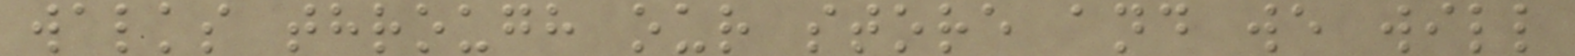walks through our store and we will
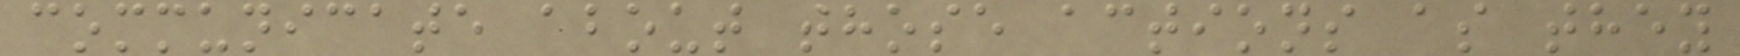communicate about those actions as they
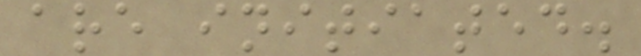are initiated.
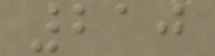210
